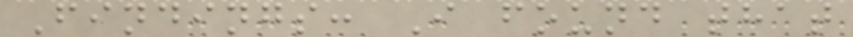Findings: I found that
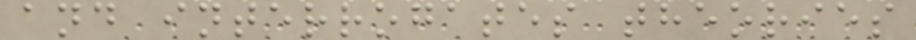and interrogates theories
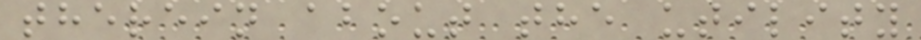therein about the utility
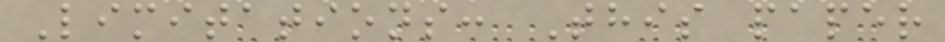Limitations: This paper
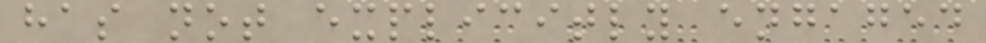has not explicitly engaged
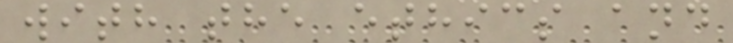with the ethics and
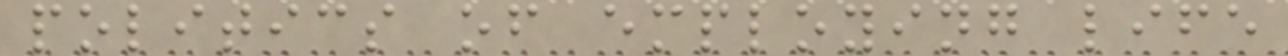politics of employing life
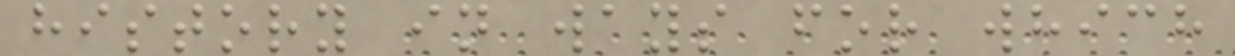history in ways for which
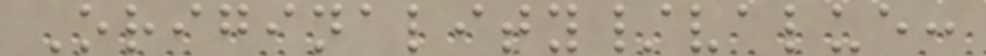Originality/value:
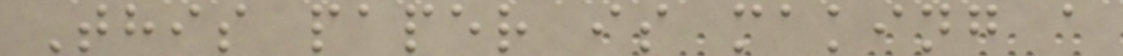This paper is making a
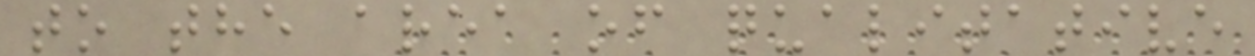to the area of qualitative
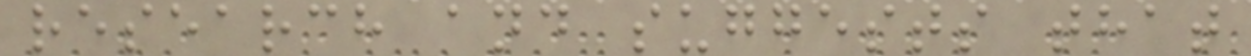research and suggests that
